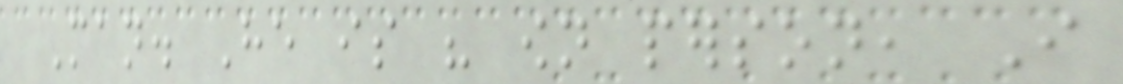Man. He is his own person, I
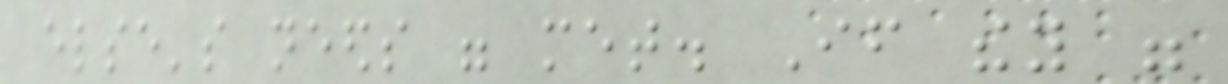else's needs were met. If they were
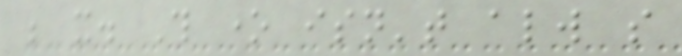be it. This one isn't always so
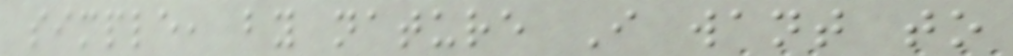simple, by nature I want to
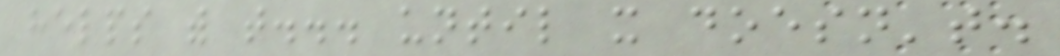helps with that... until it doesn't.
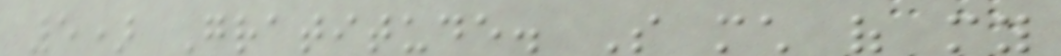5) Gratitude. So much of my
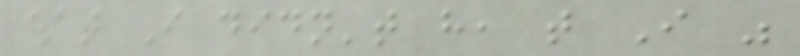what I didn't have, that I was
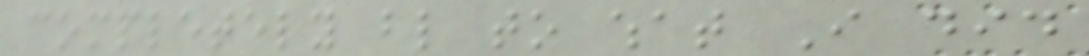completely blind to what I did
